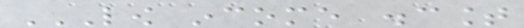LOW INCOME DISCOUNT
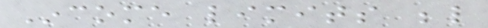Income limits below
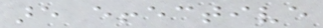are effective
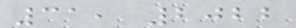31, 2022
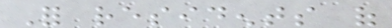For residents of
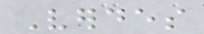Verdes
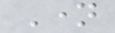Name
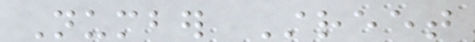Number Street
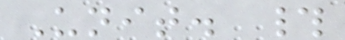Unit. #
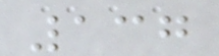137
